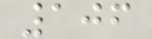106
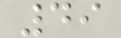49
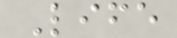Life
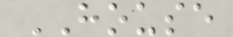HOUSE
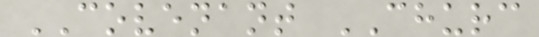COVENANT CHURC
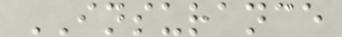INSURANCE
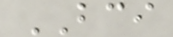BCI
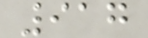917
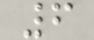6
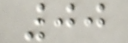00
